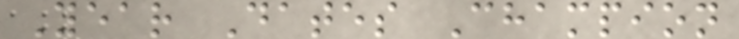Year Dates Champion
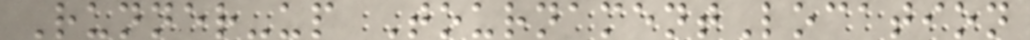Runner-up TournamentLocation
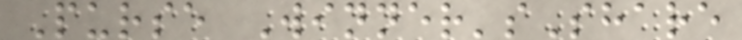Purse Winner'sShare
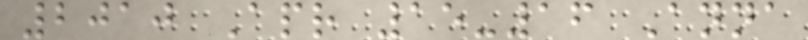2010 Apr 15-16 Anna
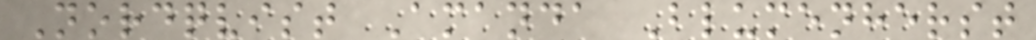Nordqvist Amanda Blumenherst
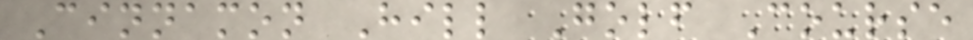Cinnamon Hill Golf Course
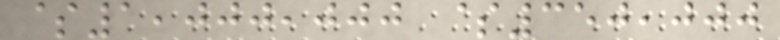$1,000,000 $350,000
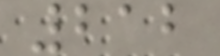212
